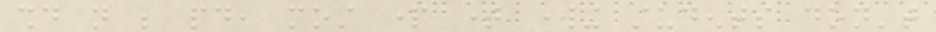should not be paid, most part time working students don't
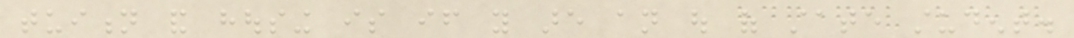tuition and housing is if you are an out of state student.
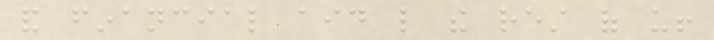and financial aid like the rest of us!
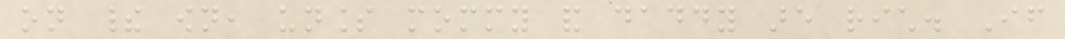on their own, unless mommy and daddy are rich. If
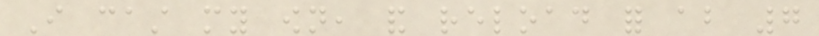I cast my own, and reload for about 7
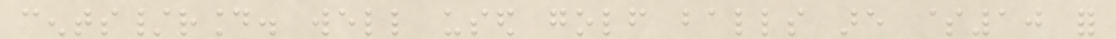cents/round. well used golf balls are $10 for
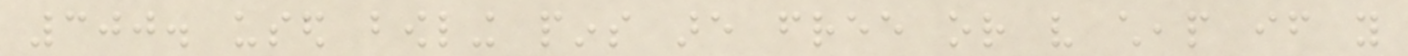300. used bowling pins are free or very cheap if you
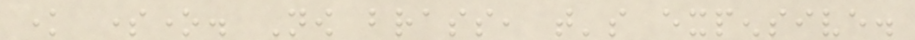know someone. Now brass, that's expensive.
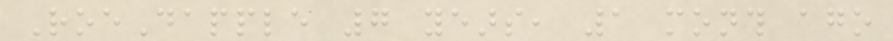RoeDapple 7 years, 1 month ago
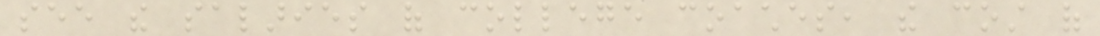see the salaries of college coaches, the cost of
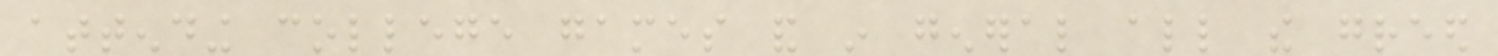attending college games and in general all the greed
